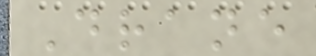Drane
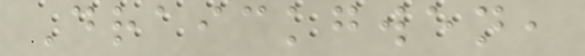Draickgwen,
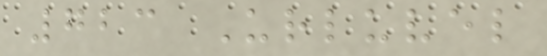723 Urluvel
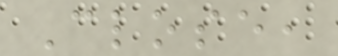Close,
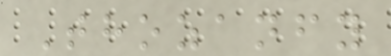Thozanfy
